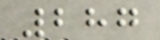287
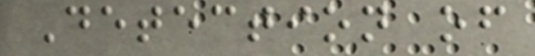Detection of
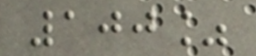100%
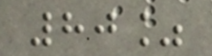80%
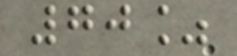70%
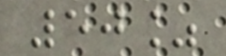50%
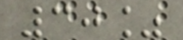30%
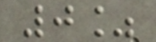0%
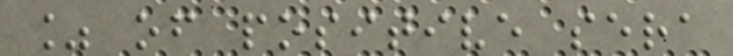% of positive sera
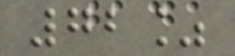72%
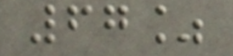67%
